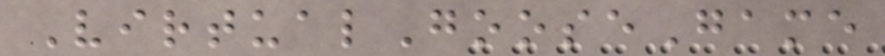VirtualGooseGame
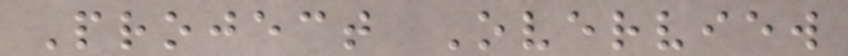Project Overview
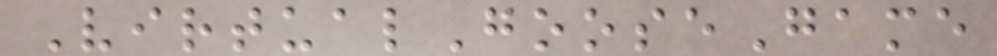VirtualGooseGame
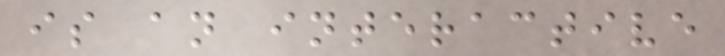is an interactive
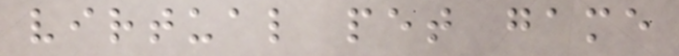virtual pet game
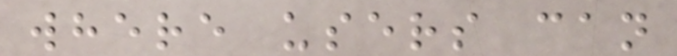where users can
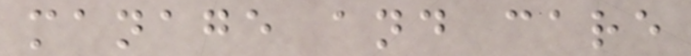manage and care
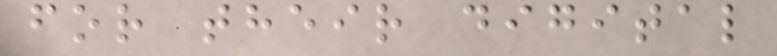for their digital
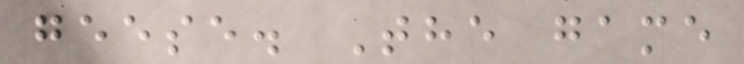geese. The game
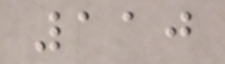110
